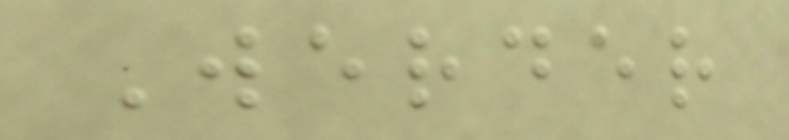Werder
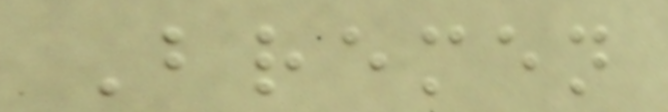Bremen
